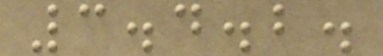3.4.2.
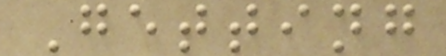Getting
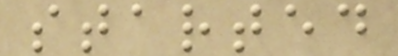started
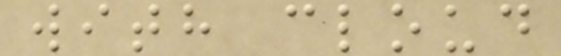with cloud
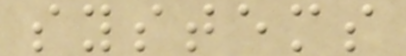systems
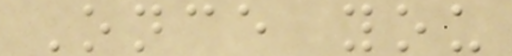Once you
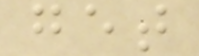get
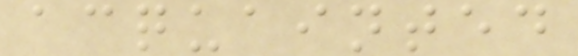acquainted
